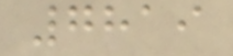7819
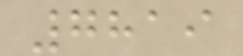7819
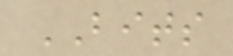BITS
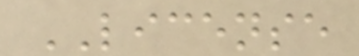LICENSE
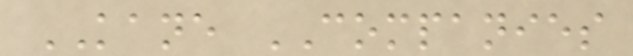KANE COMPANIES
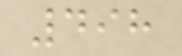498
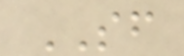SF
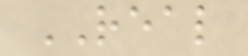REAL
